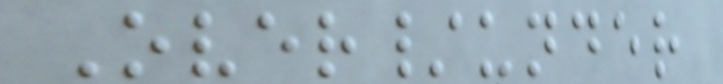Over/under
